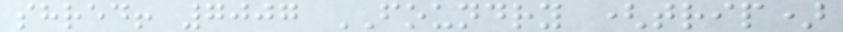shred! 7007 FOUNDRY (trip)
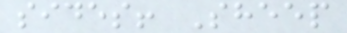sides! Sheep
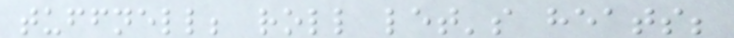tuffnell; roll let's heats;
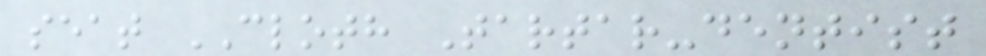seat CLOTH Tartar-dentist
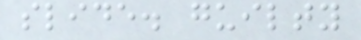slide. guilty
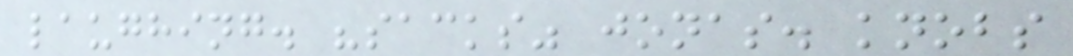laughing. "sacks" jonas. knobs
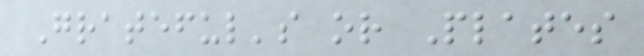Grateful's or Plates
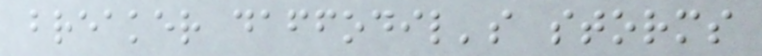breaker daffodil's storms
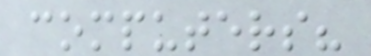computers?
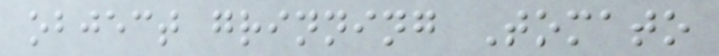object grinning Tomato
